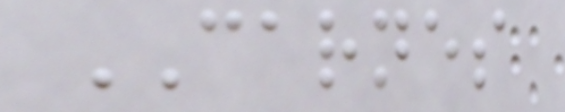CARNES
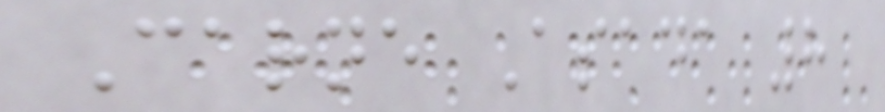Carne Asada 8
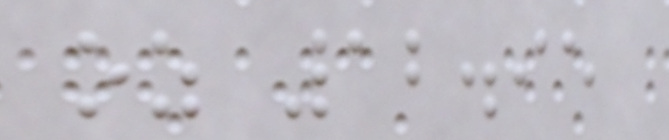oz 12.95
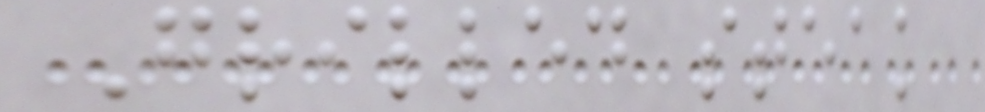Grilled steak
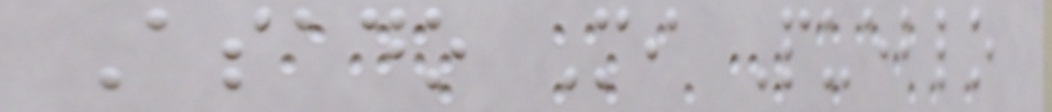Asado Mi Pueblo
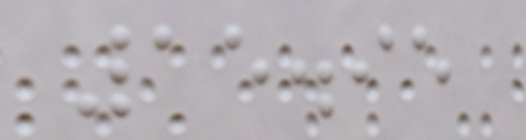15.95
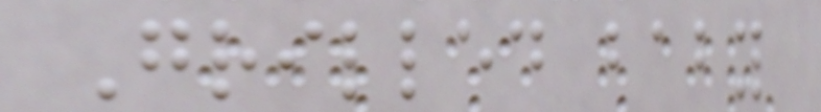Grilled baby
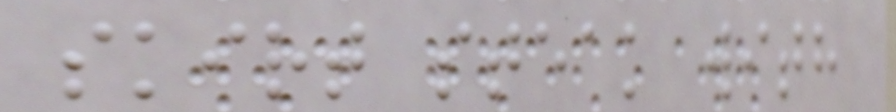skirt steak with
